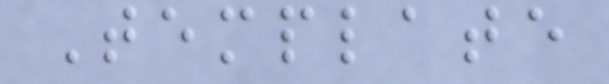Template
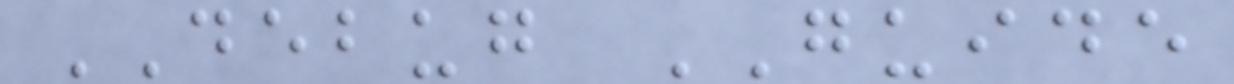DEBUG GUIDE
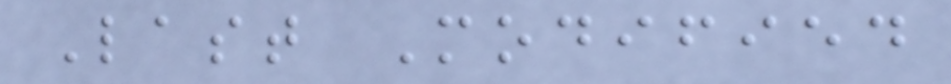Last Modified
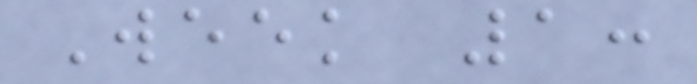Week 1:
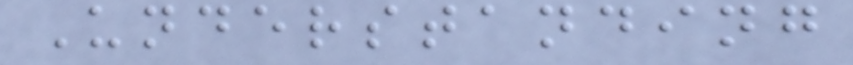Understanding
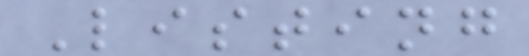Listing
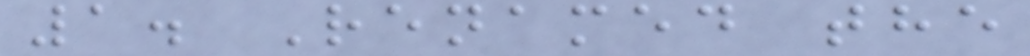1. Renamed the
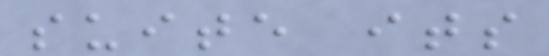suite its
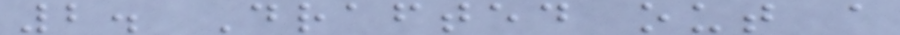2. Drafted out a
